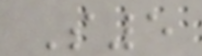S5
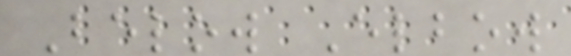Below Elbow
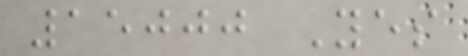15000 Yes
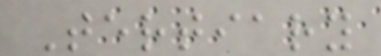Tertiary
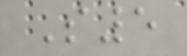S5
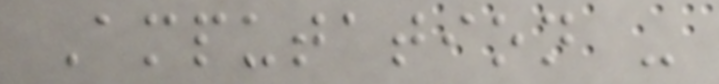Amputation -
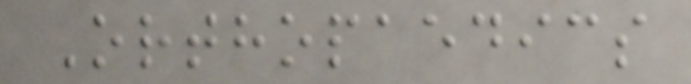Orthopaedics
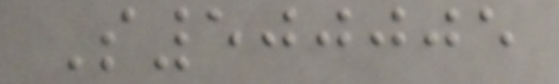S500005
